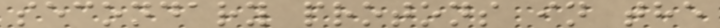secondary protons in the
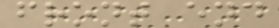front end
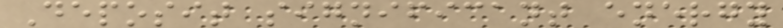Deposit significant energy
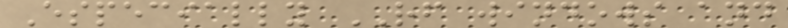Especially RF windows and
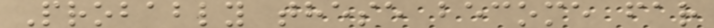Probably these become far
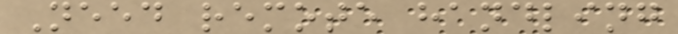Need remote handling
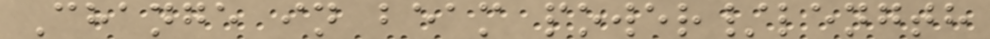Change in beam power/length
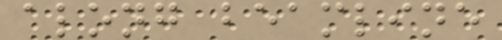along beamline
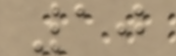10
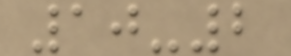10-2
